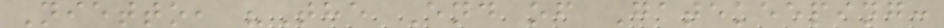Nietto, "The End of Gatekeeping:
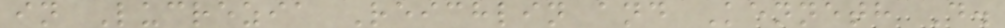in Lucrezia Reichlin and Kenneth D.
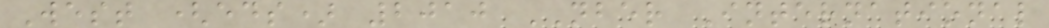West (eds) 2010 NBER International
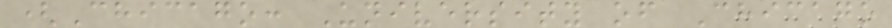(Chicago: University of Chicago
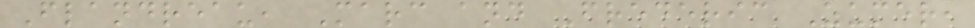Flandreau, Marc and Frederic Zumer,
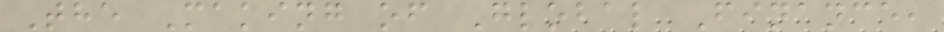The Making of Global Finance,
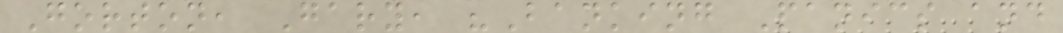Gorton, Gary, "Banking Panics and
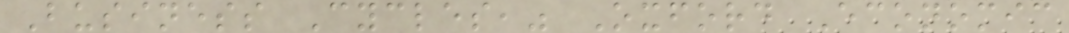Business Cycles," Oxford Economic
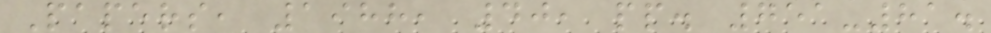Papers, 1988, 40, pp. 751-81.
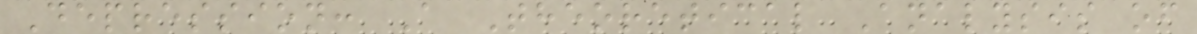Depression: A Theoretical Analysis of
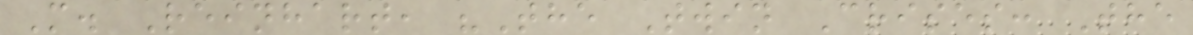M. Reinhart, "The Twin Crises: The
